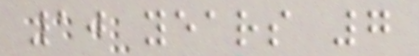10 years 7
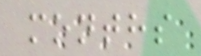months
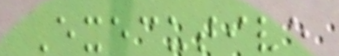Executive
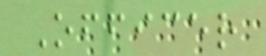Officer
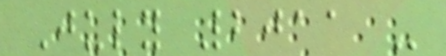July 2011 -
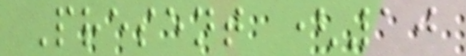Present (10
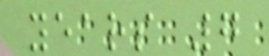years 7
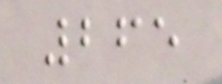265
